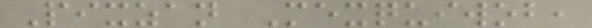Pixzan Mexquiwob,
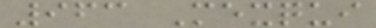963 Mexqui
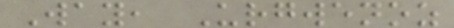Way, Urgwenoz
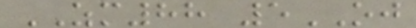ZM88 5OJ
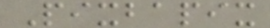Pixbapix
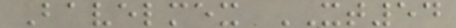Bavelmex XT54
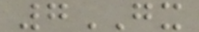7GX
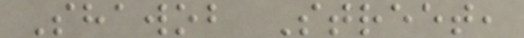Shawob Street,
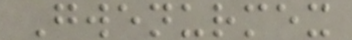Gwenurmex
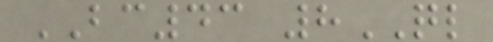BC43 8QL
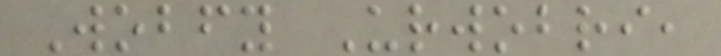Wobfy Urwobri,
